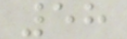58
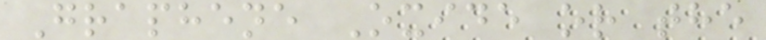Graphene Oxide or the
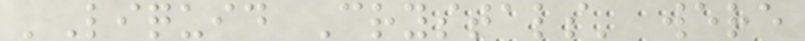'Liquid Crystals' were
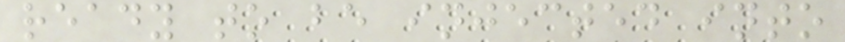ready to be injected into
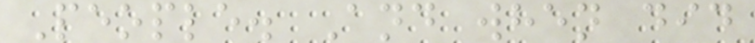People. And when did
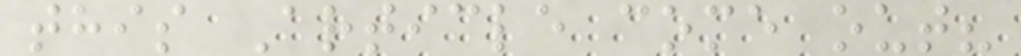this Article come out?
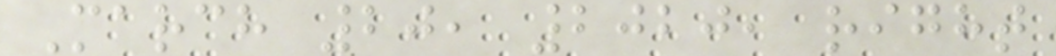March 20, 2020, right
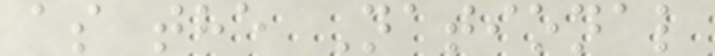as the National
